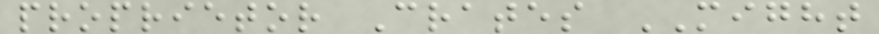proprietor Crates MIGHT
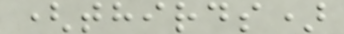(thirds)
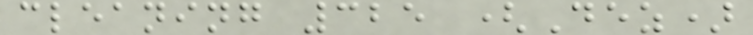cleaning 325 (Dez)
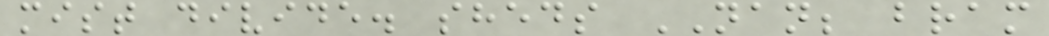mist divide. sheds NAN; bram
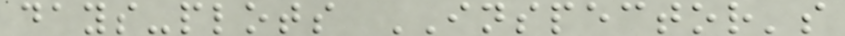days-plots INSPECTOR's
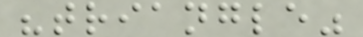"triangle"
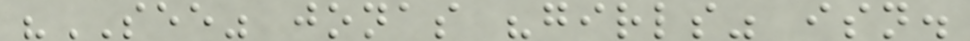"SEE" jonas "girls" isn.
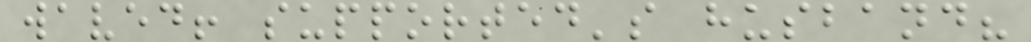waved! supported's husband?
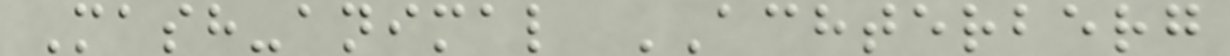Mash-animal ACHTERBERG
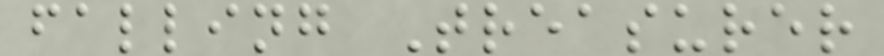falling Treasurer
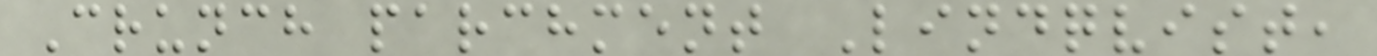Crunch parchment Lindqvist,
